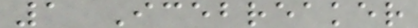1 Icebreaker
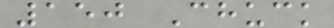150 Chuck
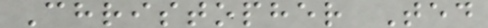Christopher Ted
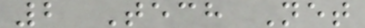2 Tech Net
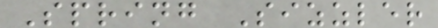Spring Sizzler
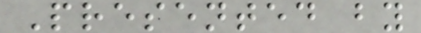Presented by
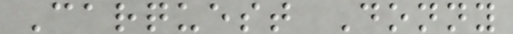Carquest Donny
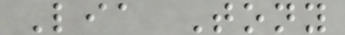Lia Tony
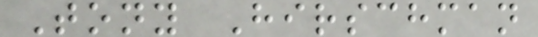Tony Hirschman
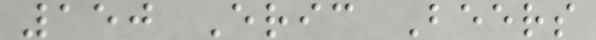150 Eric Beers
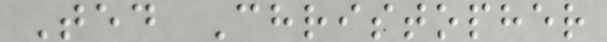Ted Christopher
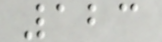123
